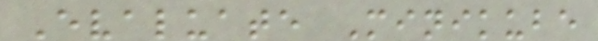Evaluate Minikube
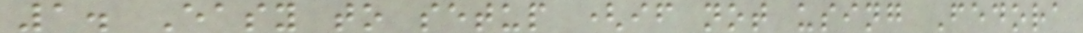1. Easy to setup (if not using Fedora
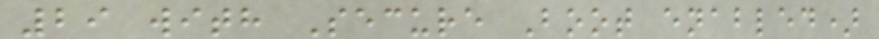29 with Secure Boot enabled)
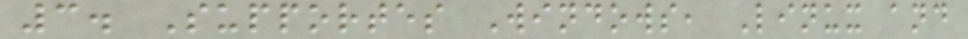3. Supportes Windows, Linux and
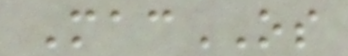MacOS
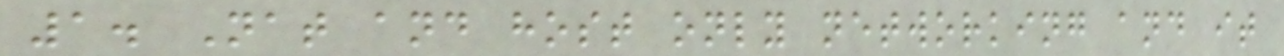1. Nat and host only networking and it
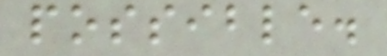possible.
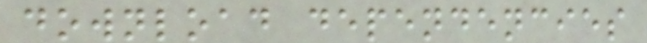download dependencies
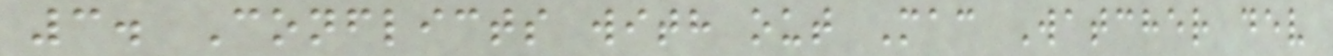3. Conflicts with out Mac Watcher dev
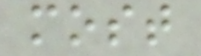most
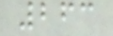263
